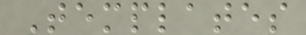Templates
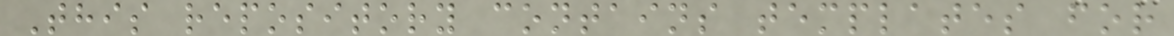This repository contains templates for
